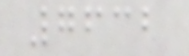7632
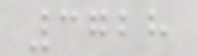3728
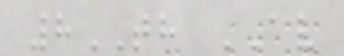8TH AV
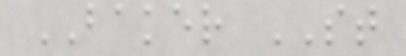BAKER ST
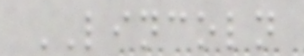LINCOLN
